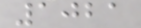1021
